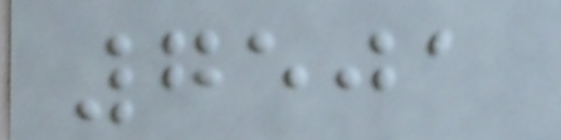7501
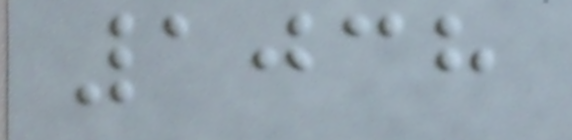1038
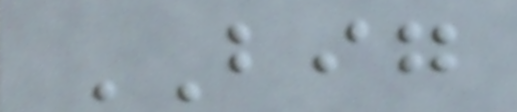BIG
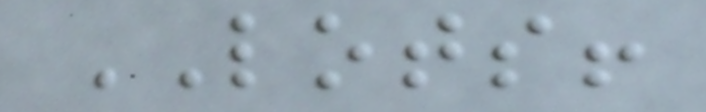LOTS!
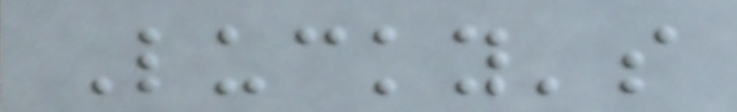Lucky's
